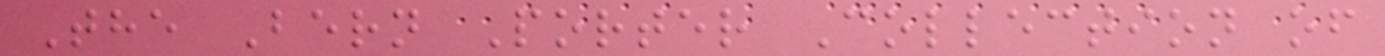The Bern Porter Collection of
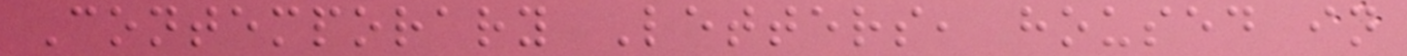Contemporary Letters, housed in
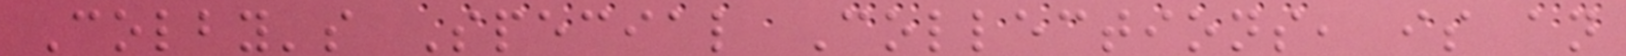Colby's Special Collections, is an
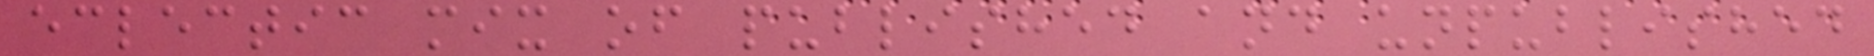eclectic mix of published and unpublished
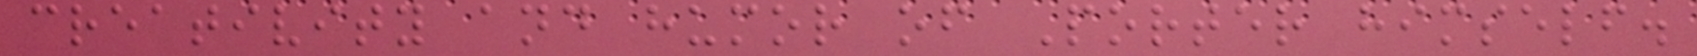creativity and humor of Porter himself.
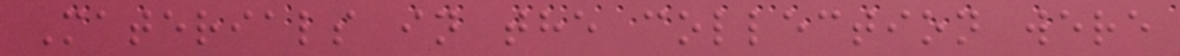Materials in the collection were
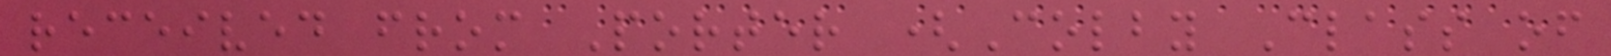received from Porter (Colby Class of
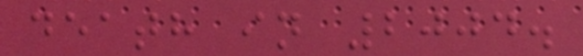death in 2004.
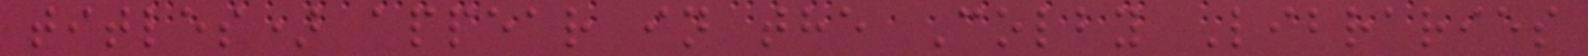titles) appear in the Colby Libraries
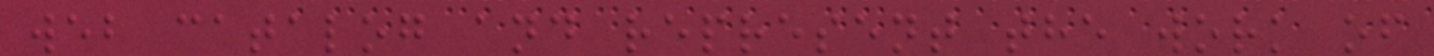web catalog and represent the work of
